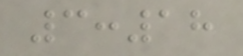3:18
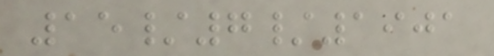15/7/1901
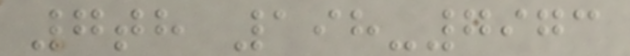7th 198-7973
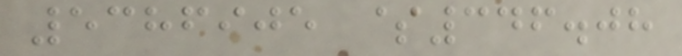5386905 $346.08
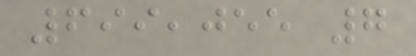699,055 7
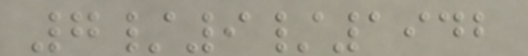7/9/1942
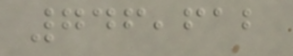746,612
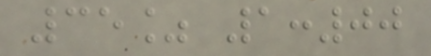35% 1:00
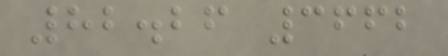82.26 3662
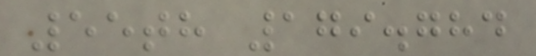55th 179.784
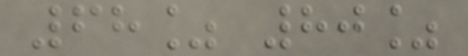68% 80%
